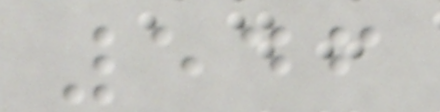546
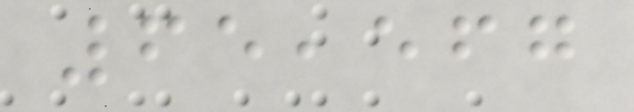65,567
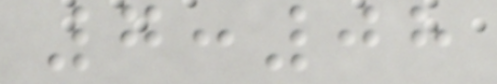7:08
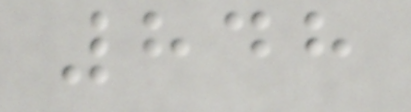848
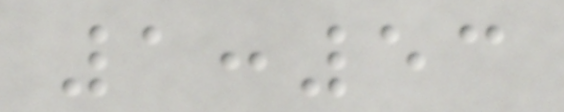1:53
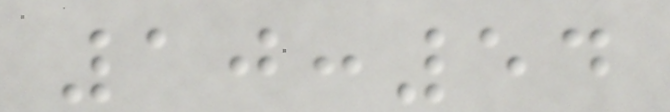10:54
